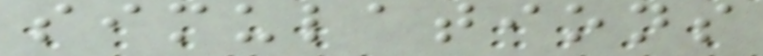simulations
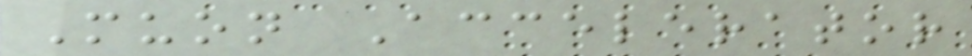Muon Accelerator
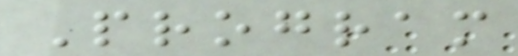Program
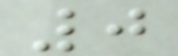0
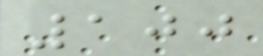100
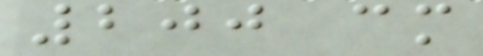200 cm
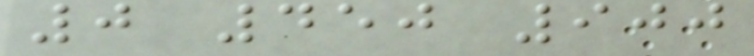0 450 900
